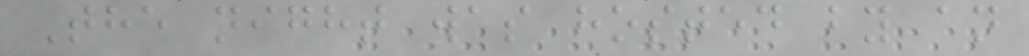The night was hosted by an
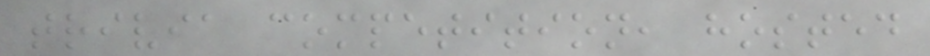trivia competition, hosted
